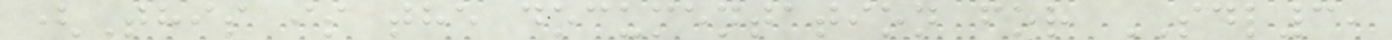(This is the documentation for SDL3,
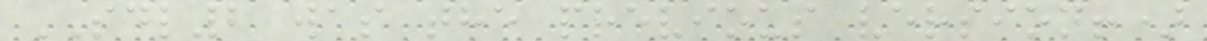SDL2 was the previous version!)
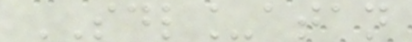SDL_atan
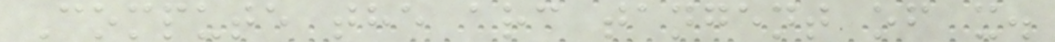Compute the arc tangent of x.
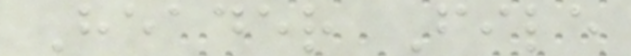Header File
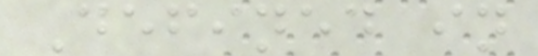Defined in
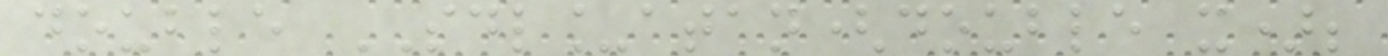double SDL_atan(double x);
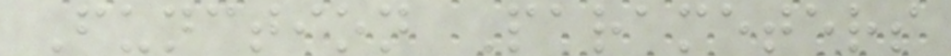Function Parameters
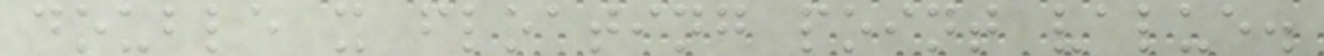double x floating point value.
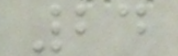24
